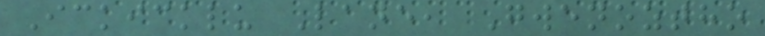Ickicklu Lane, Gwenoztho
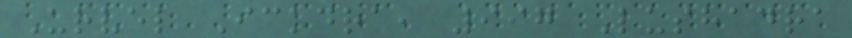Urvel Ickdra, 997 Lushadra
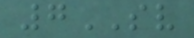7SV
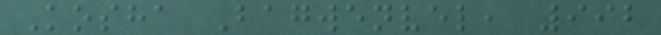Kosha Bagwenvel, 992
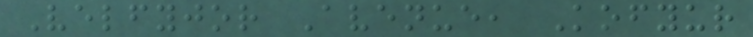Velfyjor Avenue, Kofyur
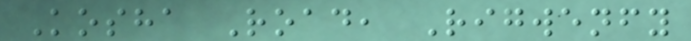Kosha Road, Rigwenfy
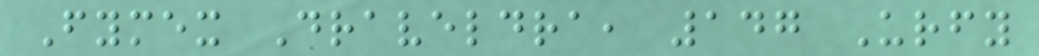Fymex Draveldra, 147 Urfy
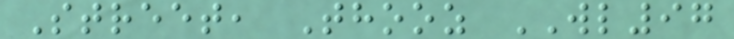Street, Thooz WL97
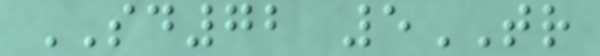SD72 5TR
